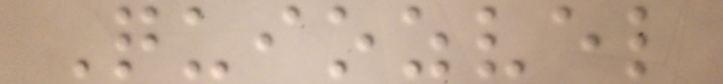Quiozvel
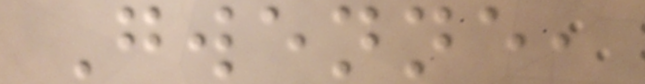Gwenne,
